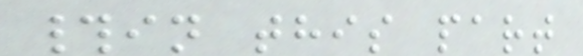#in this part
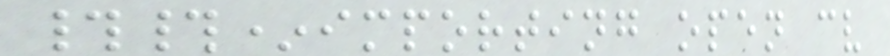##*importing open cv
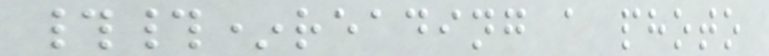##*reading a photo
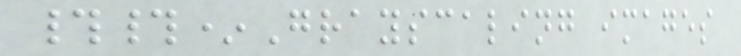##*Grayscaling images
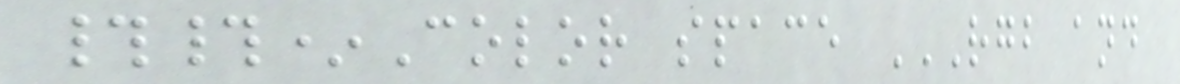##*Color space RGB AND
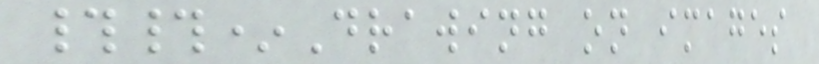##*Drawing on images
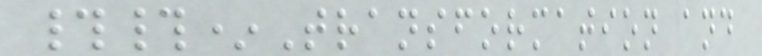##*Transformation and
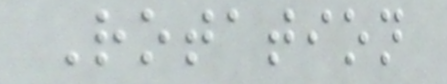Rotation
